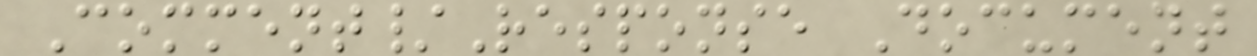Comment/Response Document
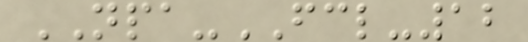NPA-FCL-12
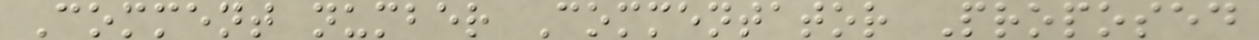Comment number Commentator Proposed
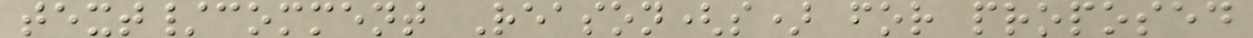text/comment Reason(s) for proposed
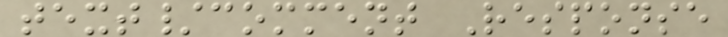text/comment Response
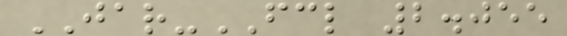JAR-FCL 2.055
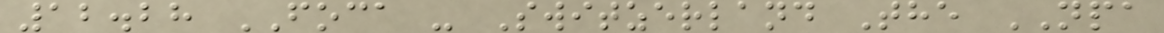12.28 FOCA - Switzerland The NPA
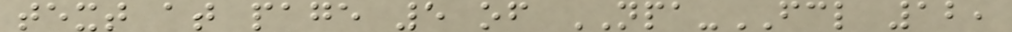text at page 5 of NPA-FCL 12,
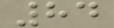84
